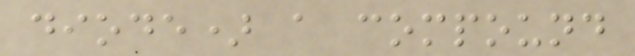diode) a compound
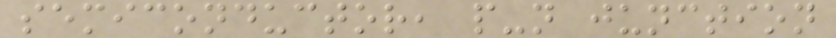semiconductor, p-n junction
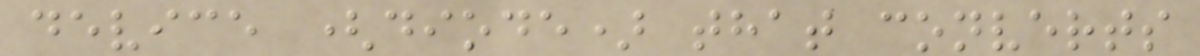device (diode) that converts
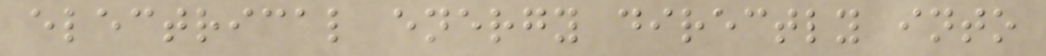electrical energy directly into
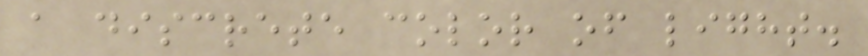a discrete color of light.
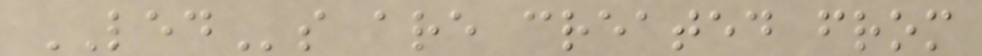LEDs are created from
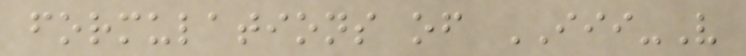formulations of III-V
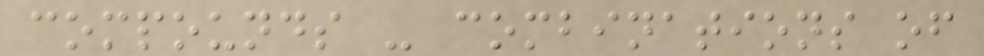compounds - combinations of
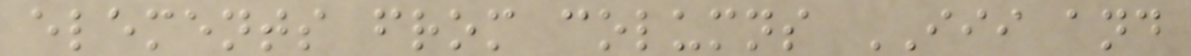elements from columns III and
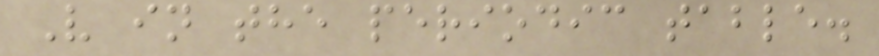V in the periodic table.
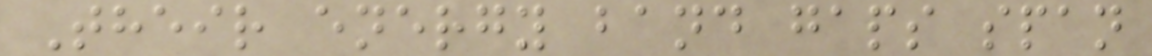Their energy band gaps span
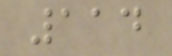114
